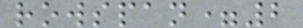rowspan=2
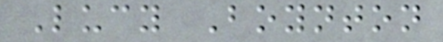Lucy Boynton
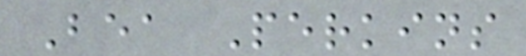Bea Perkins
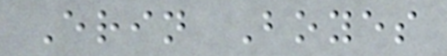Erin Boyes
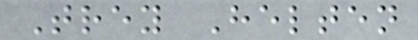Trey Helten
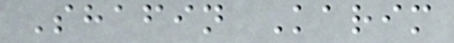Shafin Karim
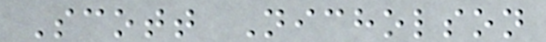Scott Nicholson
